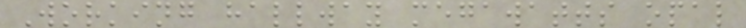Working hallway megawatts opal
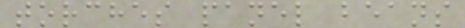torches panel beans
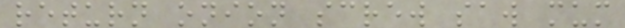return onion screw saw mum
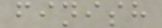finish
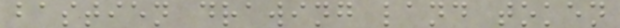bastien drawing land token
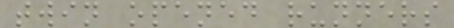twin opened runners
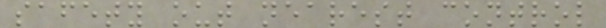safety out nearest control
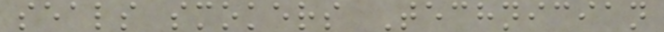seals smokers Technician
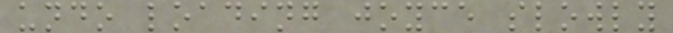undo loading joyce slowly
